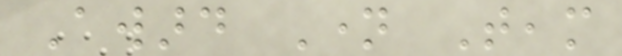Award Name Team
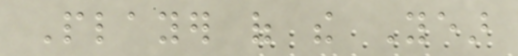Player of the Year
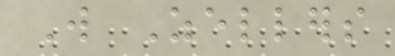Will Zellers
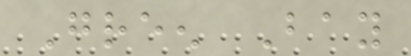Green Bay
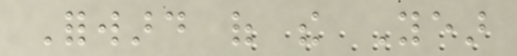Forward of the Year
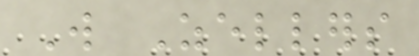Will Zellers
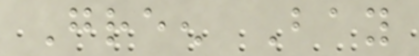Green Bay
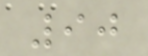90
